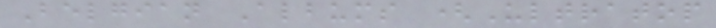Belgian Albums (Ultratop
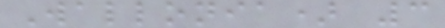Wallonia) 3
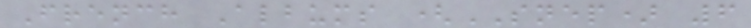French Albums (SNEP) 6
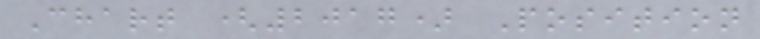Chart (2017) Position
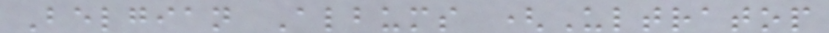Belgian Albums (Ultratop
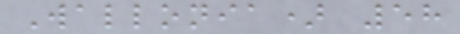Wallonia) 58
